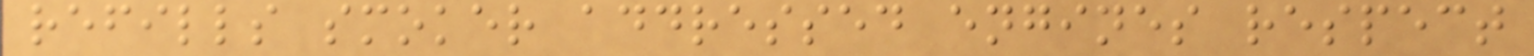refills smoker addressed engines respect
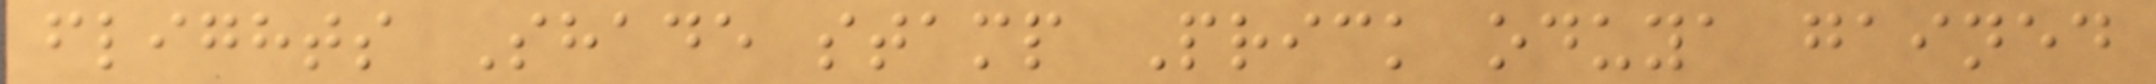flights Shade stamp Prick oduya gained
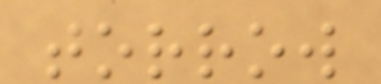torrow
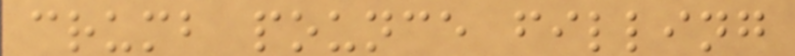crumb pounce filling
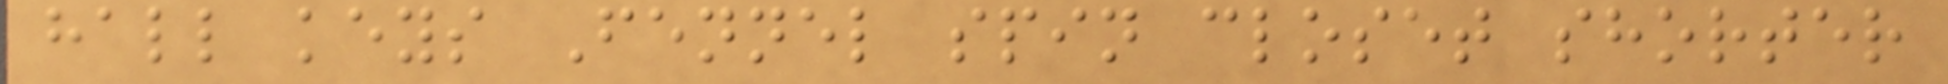hall keys Fennel spin closet shorter
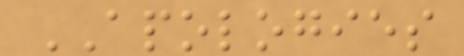APOLOGIES
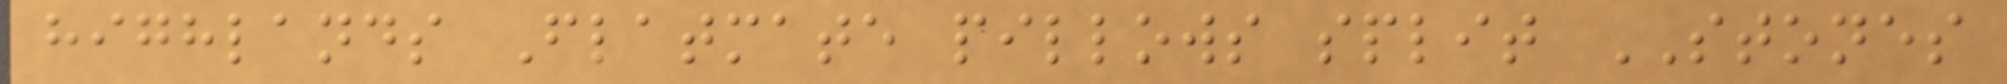highlands Flatmate pillows split STONES
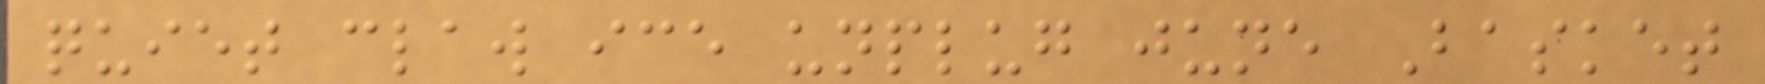quiet claw ice unplug june Basket
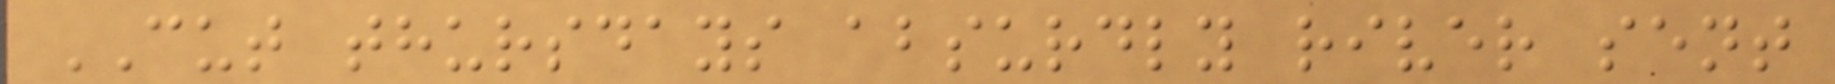CUT thursdays absurdly river sent
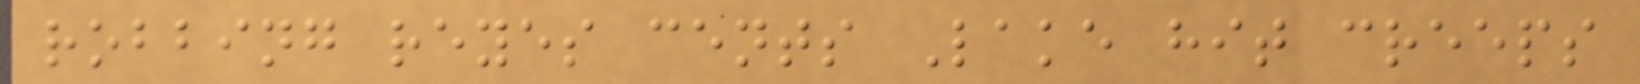robbing reyes cents Lake hit creeps
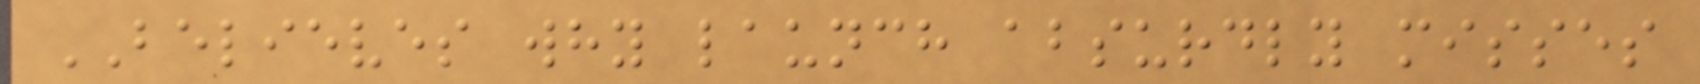BELIEVES why launch absurdly misses
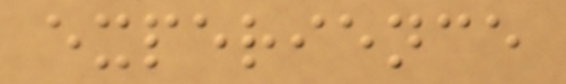experience
